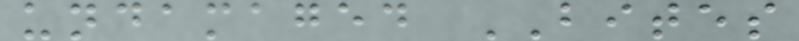undamaged BITES
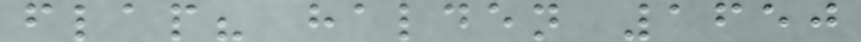flap? halden 1650
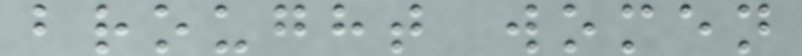brought women
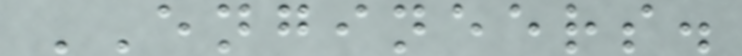ENGINEERS.
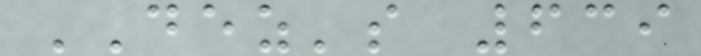DEZ's 639
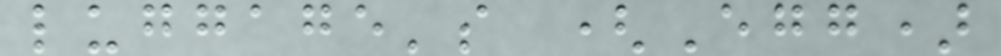luggage's (Egg)
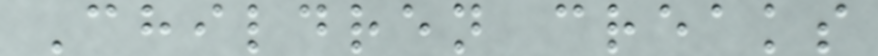Children creaks
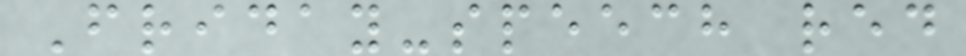Friday-speech red
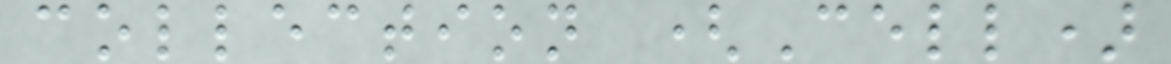collection (Cell)
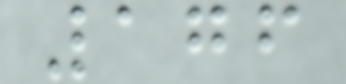176
